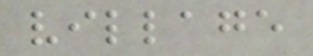village
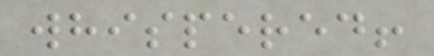whispered!
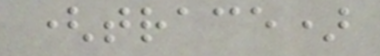(trace)
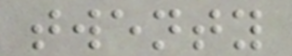twenty
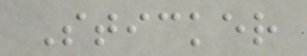Sticker
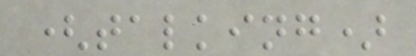(talking)
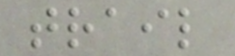trail
